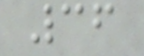36
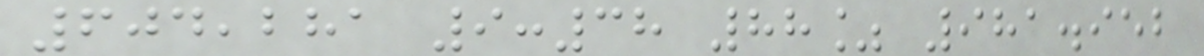604,281 9:38 88% 981.952
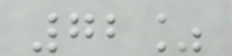72%
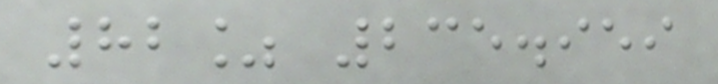82% 235.959
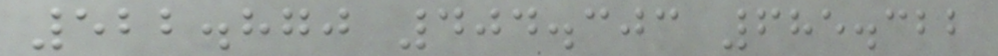522.870 404.303 685.322
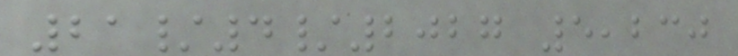21/4/2027 5,230
